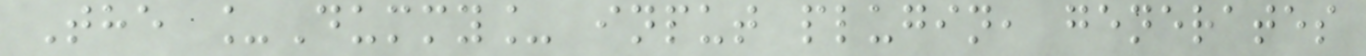The _Dummy_ input plugin, generates
